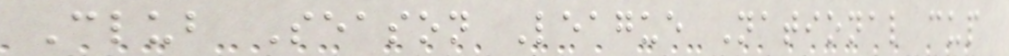Club Season League National cup
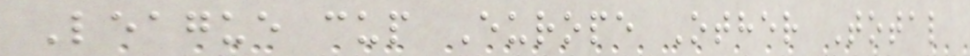League cup Europe Other Total
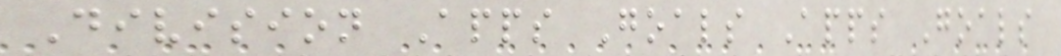Division Apps Goals Apps Goals
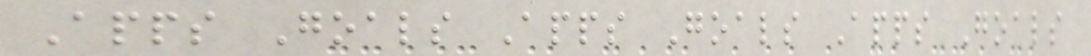Apps Goals Apps Goals Apps Goals
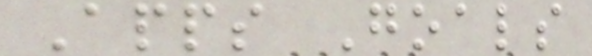Apps Goals
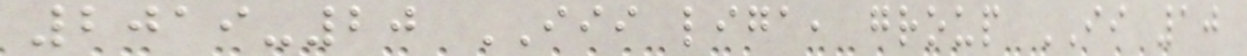2019-20 III liga, group II 10
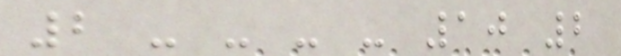2 - - - - 10 2
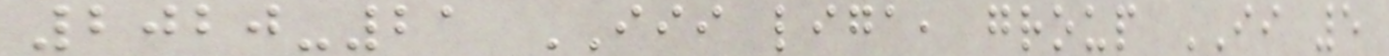2020-21 III liga, group II 5
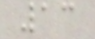13
